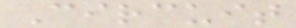Circuit
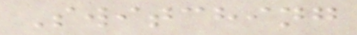Switching
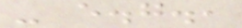- e.g.,
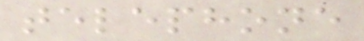telephone
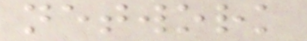network
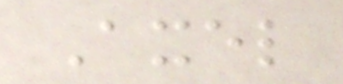Axel
